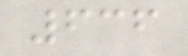636
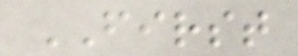FIRST
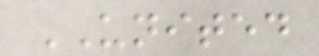UNITED
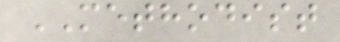METHODIST
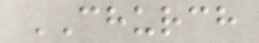CHURCH
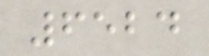6524
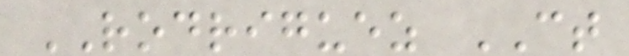RODRIGUEZ CT
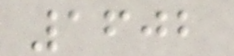1602
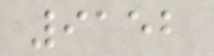9152
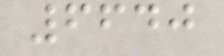6640
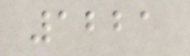1221
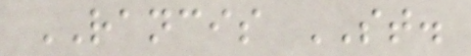RANCIS ST.
